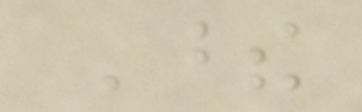These
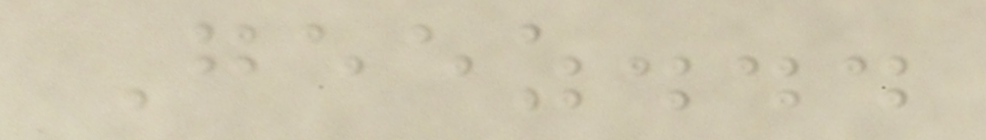Geez...
